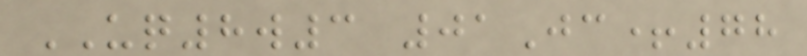UQ8w3 01Jc+78
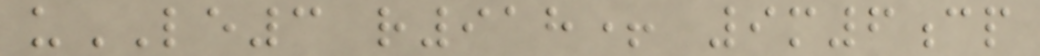uLE3 r918+ 9m6cp
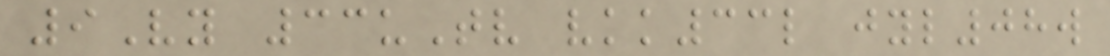9Vy 33uTv vkk33l jyl08w
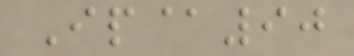Ip@90
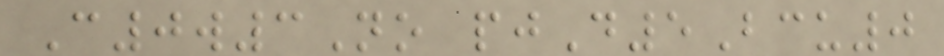C0w3No pjD5Bcu0
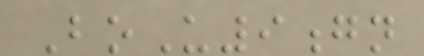BoU9gn
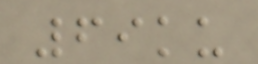69ku
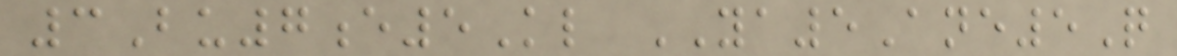3Bu7e5Kl YA5Ane5Q
